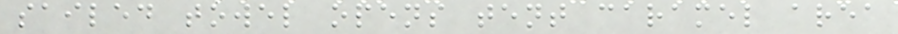sailed towel opens tent caramel area
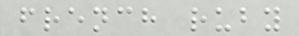french ruby
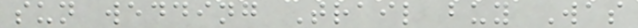sun wedding Trail buy Was
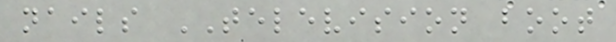nails TELEVISION boot
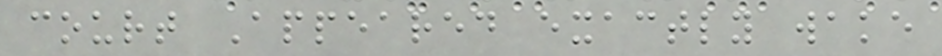court Appeared exactly wake
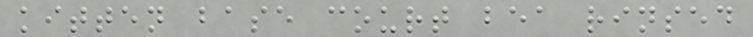kitten base court bea rinsed
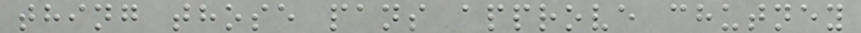thing those pans approve chutney
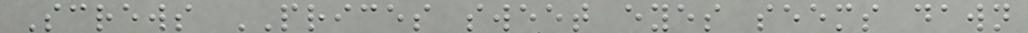Screws PRICES sweet eyes seems dawn
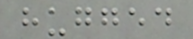hugged
